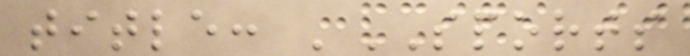title: 'SPORTS
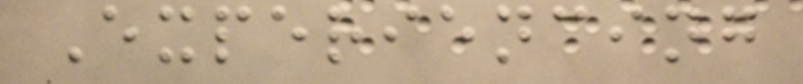Experiencing
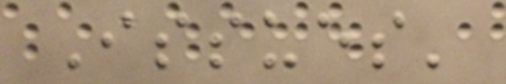Issues'
